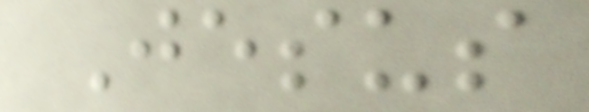Jesus
